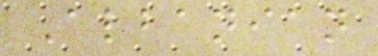Albanian
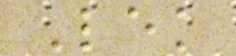Lek
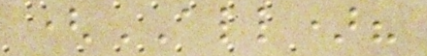(ALL)?
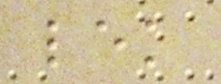lek
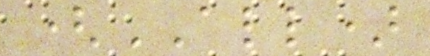(ALL)
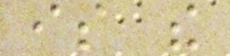is the
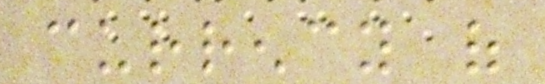currency of
